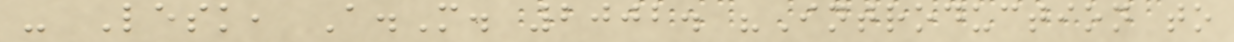- Lesk, A.M. 2002. "Introduction to
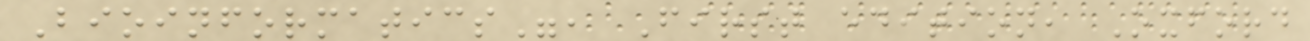Bioinformatics", First edition, Oxford
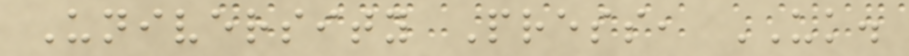University Press, UK.
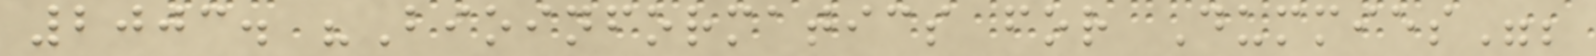2003. "Bioinformatics for Dummies";
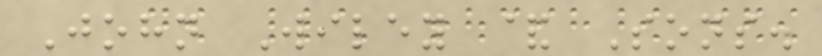John Wiley & Sons.
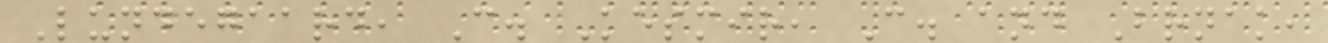Lundegaard, C. Kesmir, C. and Brnak,
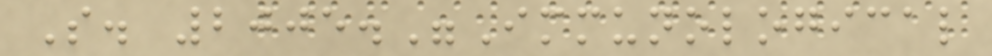S. 2005."Immunological
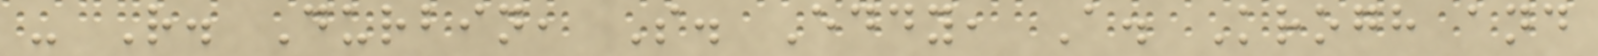- R. Durbin, S. Eddy, A. Krogh and
